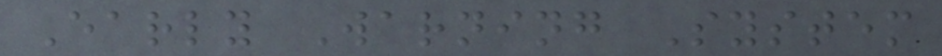Early Warning System
